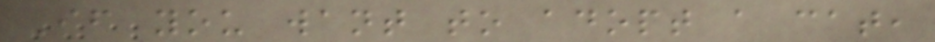If you want to adopt a cat,
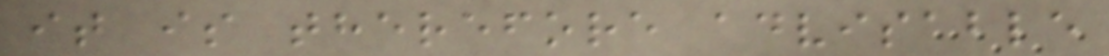it is therefore advisable
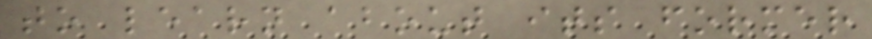to learn about its former
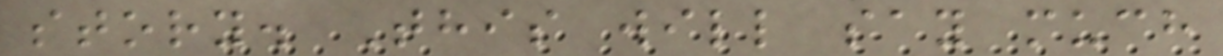story. This will say much
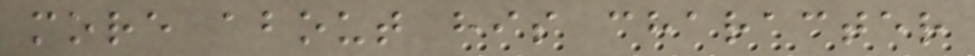more about his character
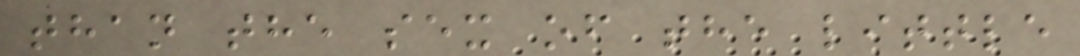than the sex of the little
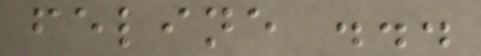feline ...
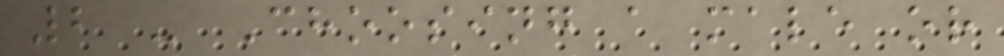2 - Choosing a male or
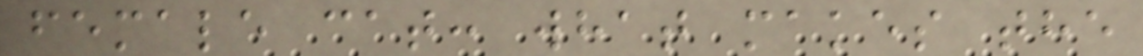female cat: what makes the
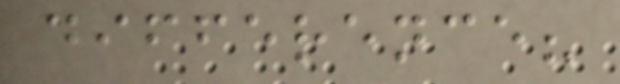difference?
